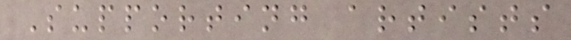Supporting artists
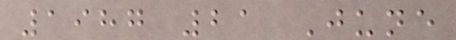1987 21 June
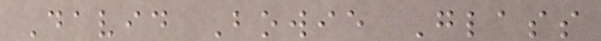David Bowie Glass
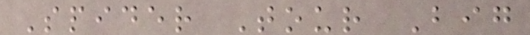Spider Tour Big
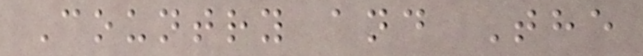Country and The
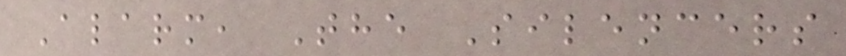Alarm, The Silencers
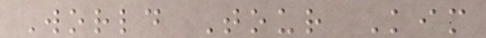World Tour Kim
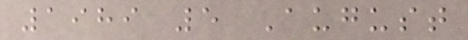1989 5 August
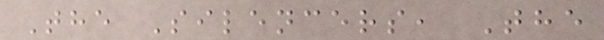The Silencers, The
